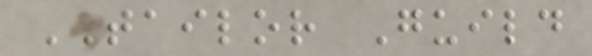TAILOR Guild
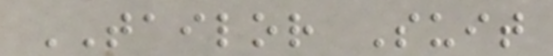TAILOR Suit
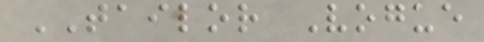TAILOR Vogue
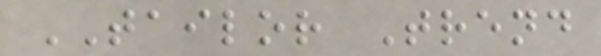TAILOR Trend
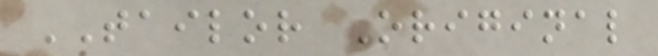TAILOR Original
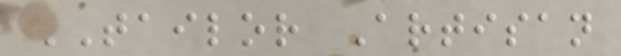TAILOR Artisan
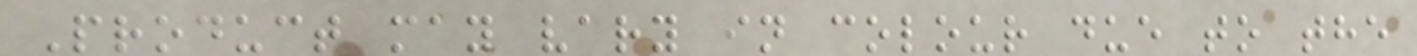Product may vary in colour due to the
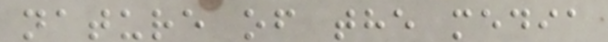nature of the media
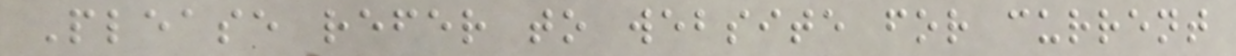Please refer to website for current
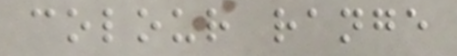colour range
